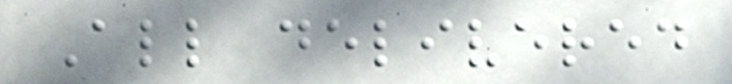All delivered
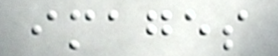images
